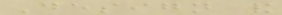Design and
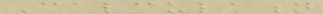Calculation
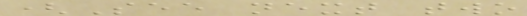(See next two
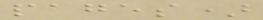pages)
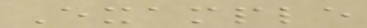Example
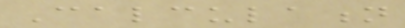Calculation
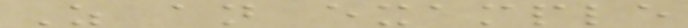As an example
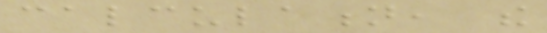calculation, the
